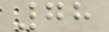78
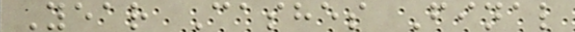Year Cashes Final
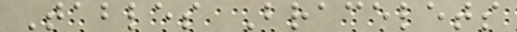Tables Bracelets
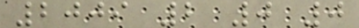2009 2 0 0
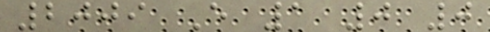2009 E 1 0 0
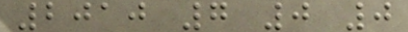2010 7 0 0
